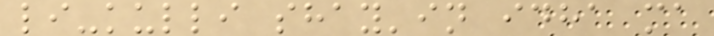li-kulli shay'in idha ma
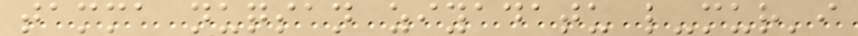tamma nuqsan ziyadatu l-mur'i
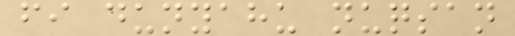fi dunyahu nuqsan
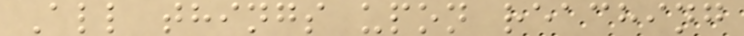All things upon reaching
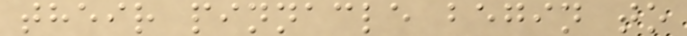their pinnacle begin to
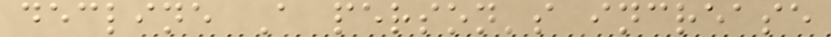decline A person's increase
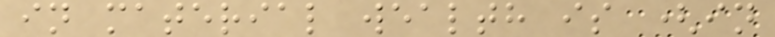in material wealth is (in
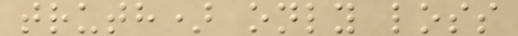truth) only loss
